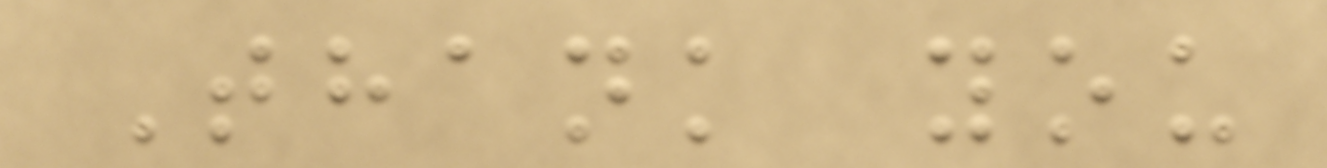Thank you
